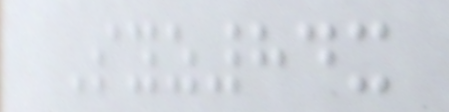Syz84x
